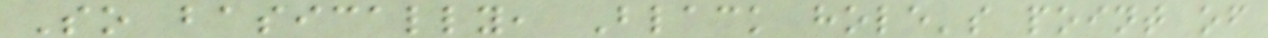So basically, Black hole's point of
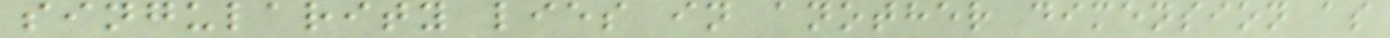singularity lies in another dimension as
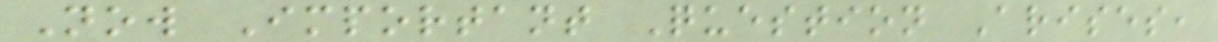Now Important Question Arises,
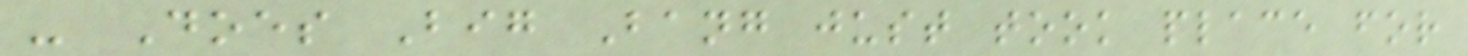- Does Big Bang just took place for
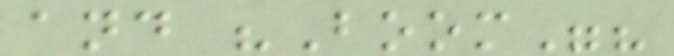and "Boom"?
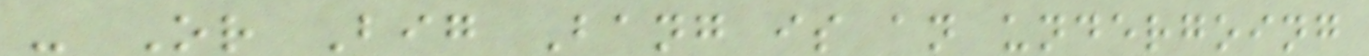- Or Big Bang is an undergoing
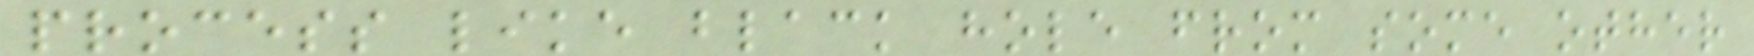process like black hole from some other
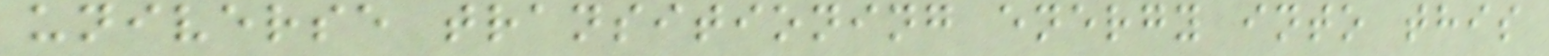universe transitioning energy into this
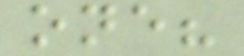one?
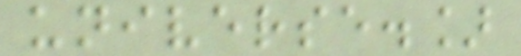universe.]
